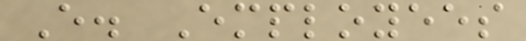E. Employees
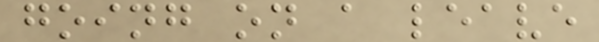going on a leave
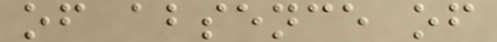of absence of
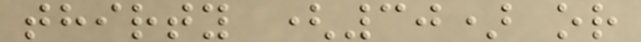thirty (30) or
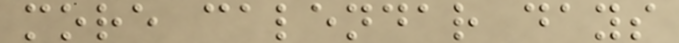more calendar days
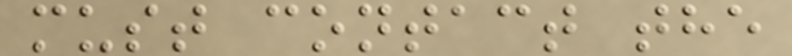must contact the
